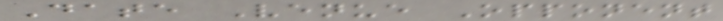Date Venue Opponent
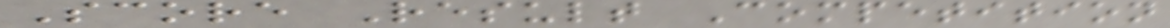Score Result Competition
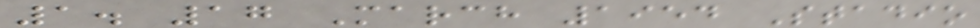1. 17 March 1954 Stadio
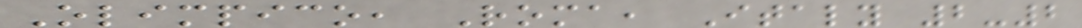Olimpico, Roma, Italy 2-2
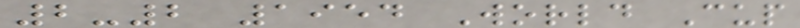2-2 1954 World Cup
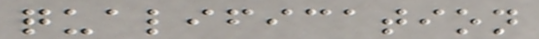qualification
